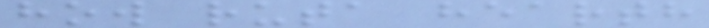how ruta hearth
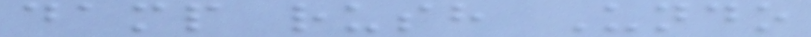damp rush Undo
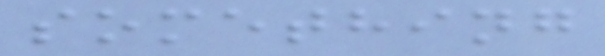something
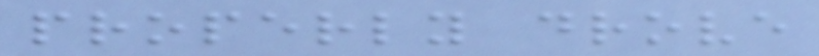properly drove
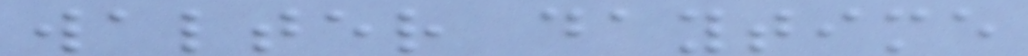walter daytime
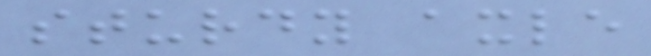sturdy axle
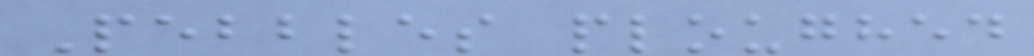Pebbles ploughed
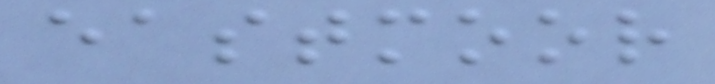eastmoor
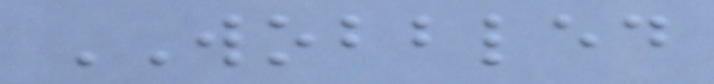WOBBLED
